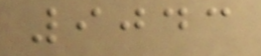9043
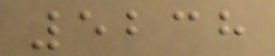5238
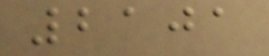2101
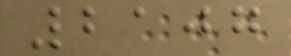2107
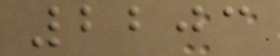2203
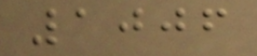1006
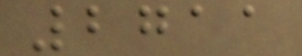2711
